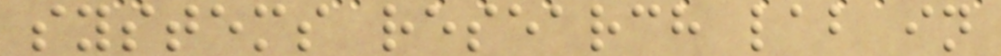systems research lab in
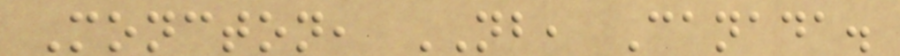Moncton, NB, Canada.
